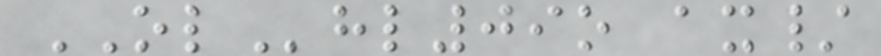OLhl09o ax/
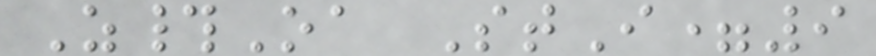Z#Oa StI=9
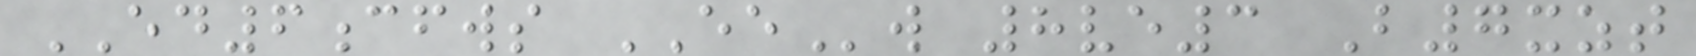ED6cfws EEw 8ve3 B7xzt
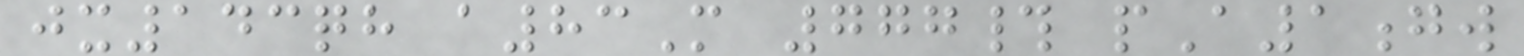jx143qh a83M 777# pA1gw
